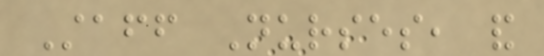Staff Nurses, and
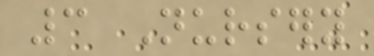3 Nursery
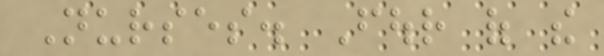Nurses. Four of the
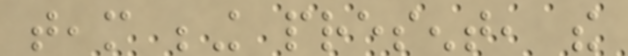team being present, the
